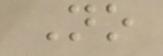No
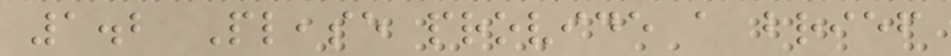1.2 Please provide a brief
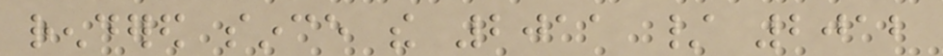rendered since the 2011 / 2012
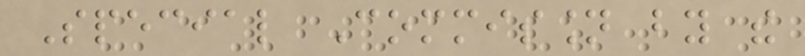Special Commission by the
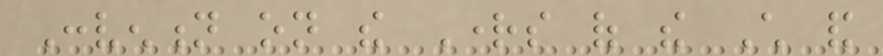Convention on the Rights of the Child and
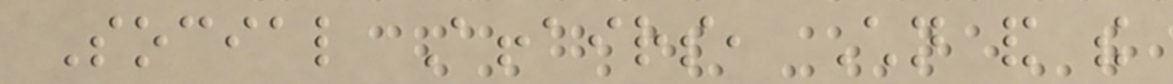Social Affairs, Children and the
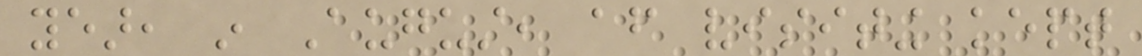year, in August, after visiting kept
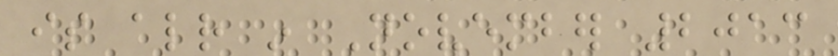is already in November 2013
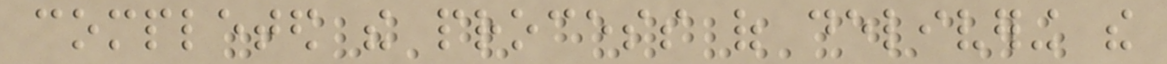completed the process of delivering the
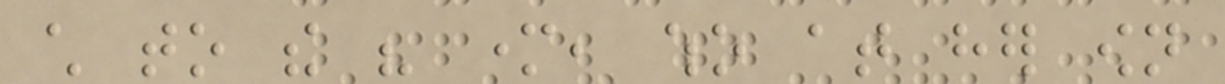child to the his mother, who at her own
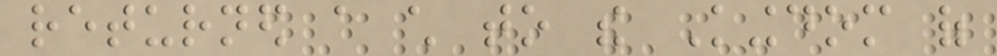returned a child to the Kingdom of
